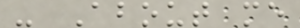- About me
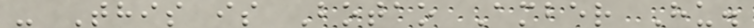- This is Botao Amber Hu.
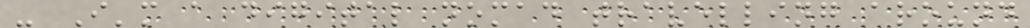- I'm a digital nomad travelling around
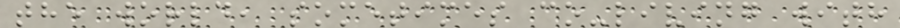the world, sometimes co-living with
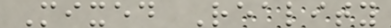Mixed Reality
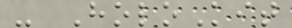- HoloKit
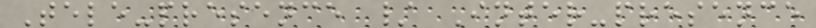Tele-presence / Inter-presence
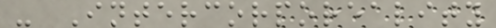- Intercorporeality
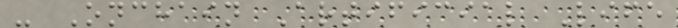- Onchain Artificial Life
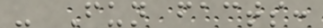- Fun facts:
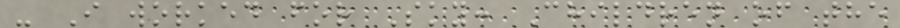- I worked for Sky: Children of the
